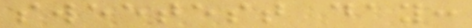sweetest day:
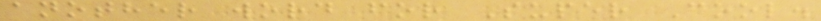another word for Super Cool.
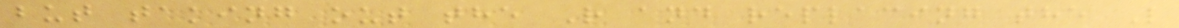but taking out the R and replacing the L
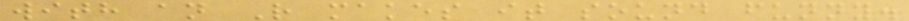with an R makes it sound funny.
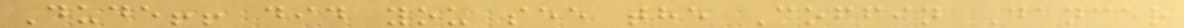Dude!! did you see the Coffin Dancer
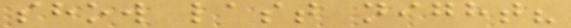show last night?
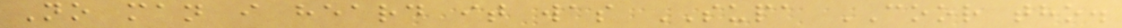No man i heard it was SUPA COOR tho.
